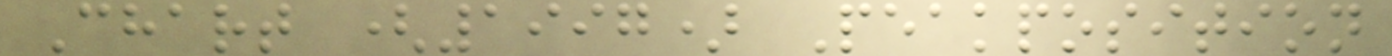Chart (1997) Peakposition
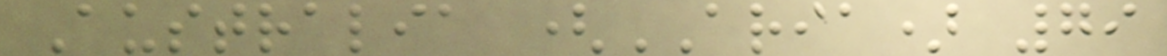Australia (ARIA) 79
